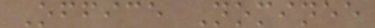Office Nominee
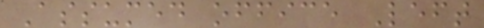Assumed office Left
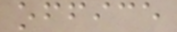office
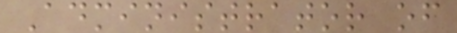Administrator of
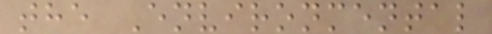the Environmental
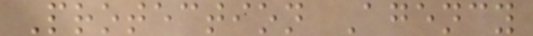Protection Agency
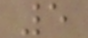5
